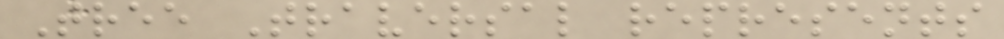Tree Traversal represents
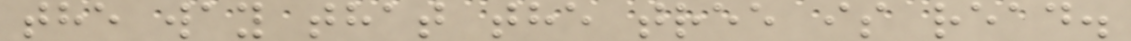the way that the tree is read.
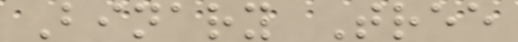Binary Tree
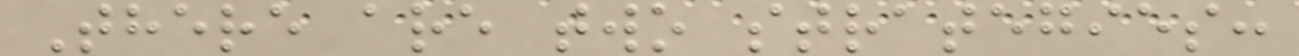There are two strategies:
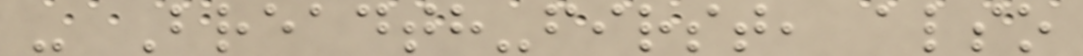- Breadth-first, also
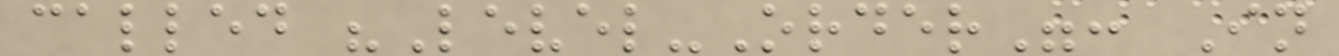called "Level-Order": In
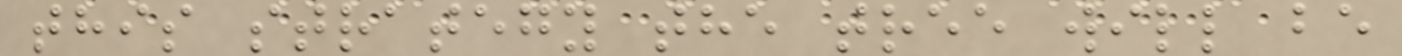this strategy the tree will be
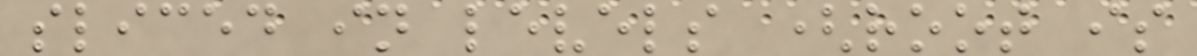sliced in levels (root is
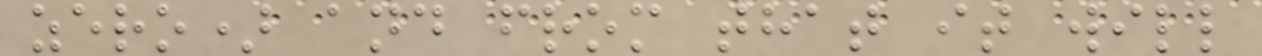zero) and from that it will
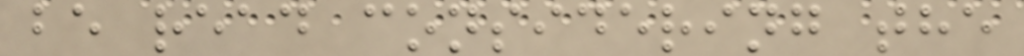be read considering the
